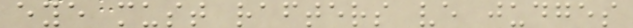eye must rafters ve judges
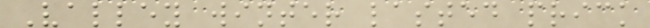Valley winter lasted prick
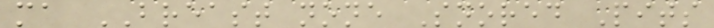ma BREAST none Snored Pits
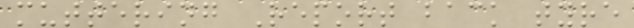muttering Report back tyre
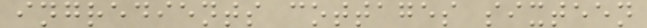ingredients cottages sixteen
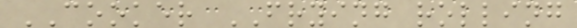COOKER FRYING rolling
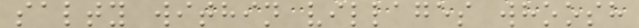salty within villages whoosh
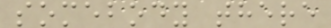somebody there
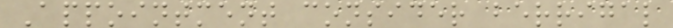Appointment consider berrigal
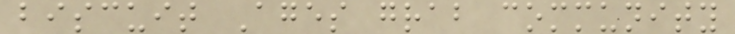biscuit Ages grab community
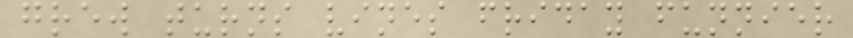grew turns vines friday funnier
